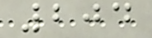204
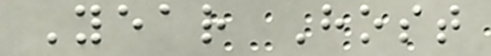Year Host
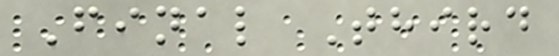Final Third
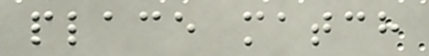place match
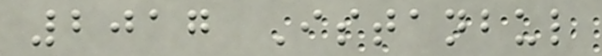2017 Istanbul
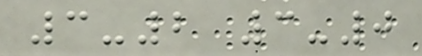3-2 3-0
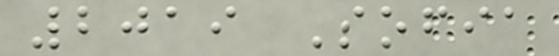2019 Sofia
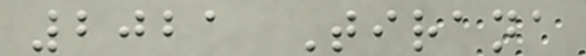2021 Tirana
